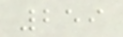259
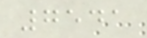7541
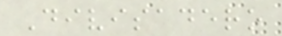Divisadero
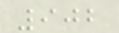902
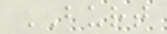BURT
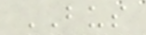BUS
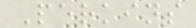Perkins
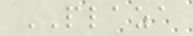PLAZA
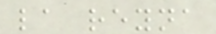la reyna
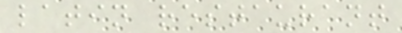latin restaurant
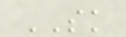SK
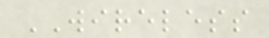WIRELESS
